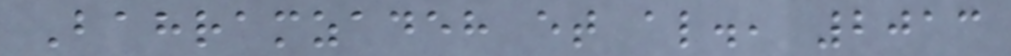Bahramzadeh et al., 2013
